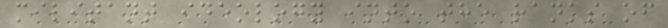militant ideology into the ranks of
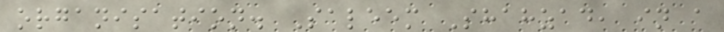organisation. Saleem Shahzad, in a
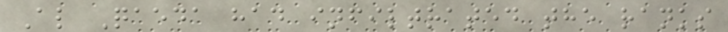Al Qaeda had infiltrated the ranks
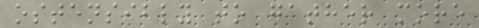ostensibly to gather more
